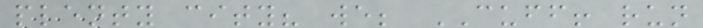plenty city? we; CUFF! run
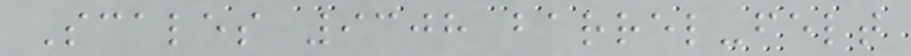Scales 9308 barrel-felt
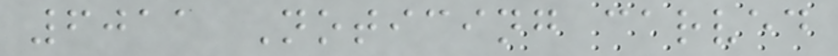6011 Noticing carved
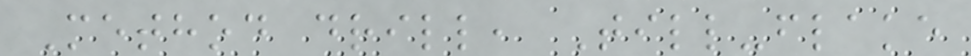Method drill, Till-flake
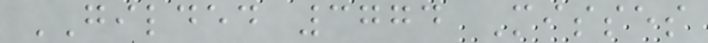GILDED 3774 Misses
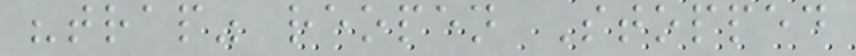"trap" reopen Stopped
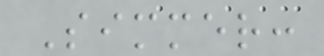Simmer:
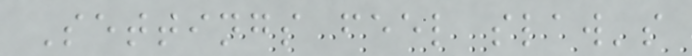Settings feel slaw's
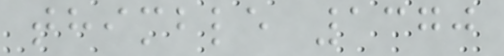thimble 1370
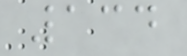134
